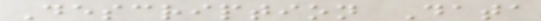Description Data
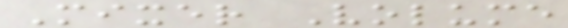Mixer Volume
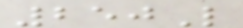250L
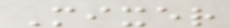Mixer
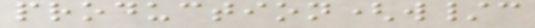production(w/c
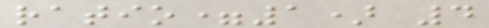ratio=1) 4
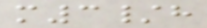m3/h
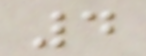4
